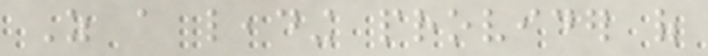As a leading provider of
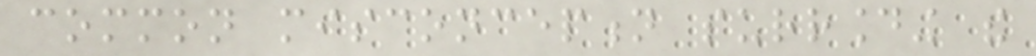common misconception surrounding the
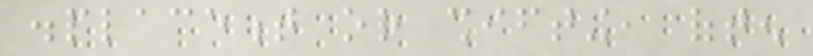displacement or shifting, often
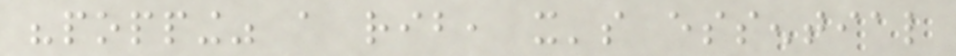"popping" a rib, it's essential
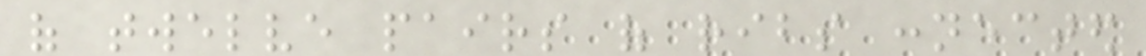of twelve pairs of ribs connected
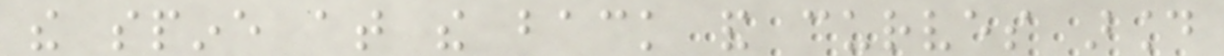the spine at the back and curves around
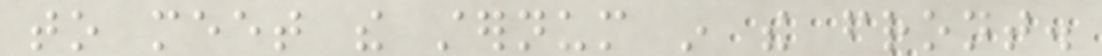to meet the sternum in the front.
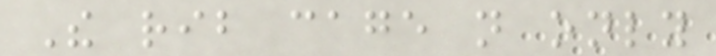The rib cage not only
